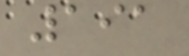191
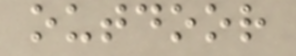outdoor
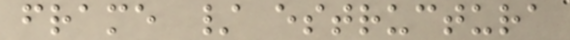frame / estructura
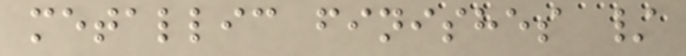metallic finishes /
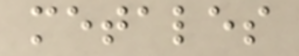metales
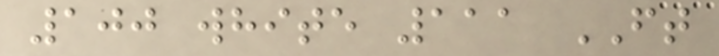100 white 111 FT
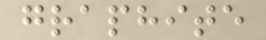graphite
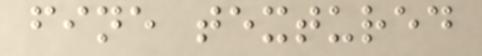fine textured
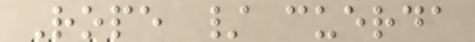Rope / cuerda
